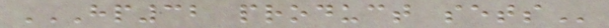HP32 PRODUCT SETS
